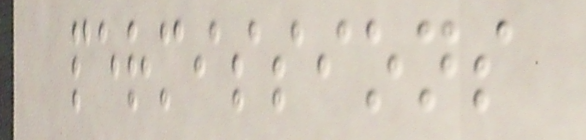permissions
